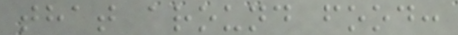that around food:
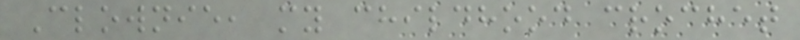Clownie, my childhood crochet
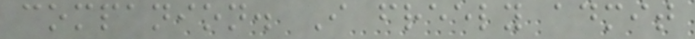companion. I freely admit
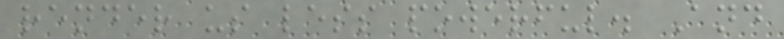render us less powerful. And
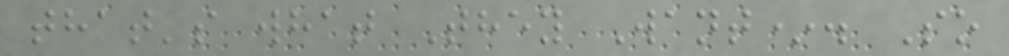that's what They Want*. So
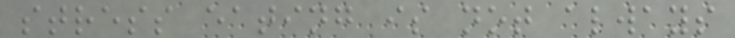stress eating is not always
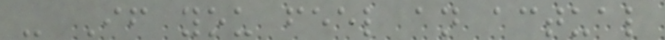- If you feel an actual
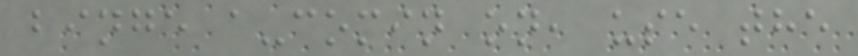binge a-comin on, use the
